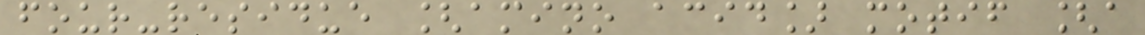four-residue [amino acid] motif [a
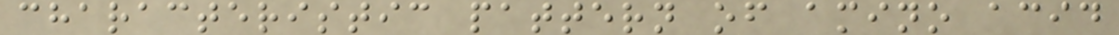characteristic pattern of amino acid
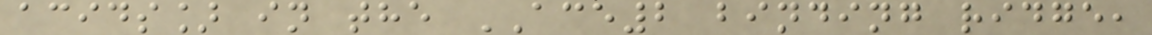acids] in the ACE2 binding ridge,
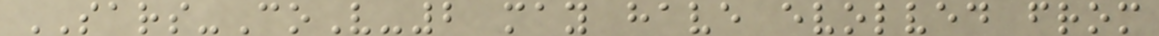SARS-CoV-2 may have evolved from
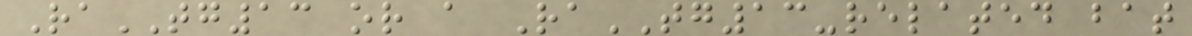RaTG13 or a RaTG13-related bat
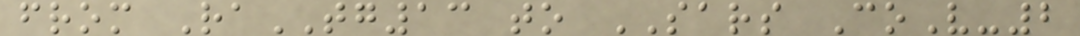from RaTG13 to SARS CoV-2
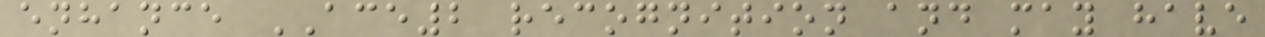enhance ACE2 recognition and may have
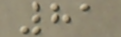81
